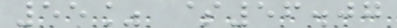55% $56.07
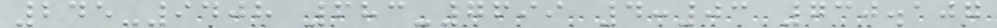245-9408 683-7699 4:03 730.107
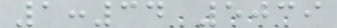1:34 5039
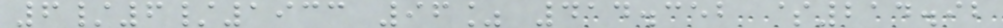6/6/1933 96% 414.352 $214.92
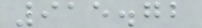915.72
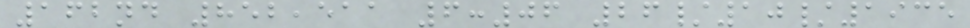162nd 852,511 6:06 26/10/1935
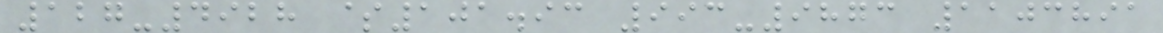127-4928 $101.93 993-9873 1103891
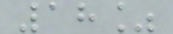18%
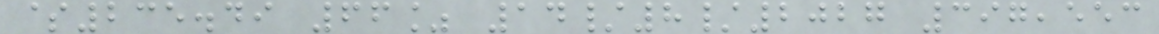$235.49 66% 14/8/2027 397,553
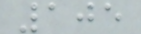105
